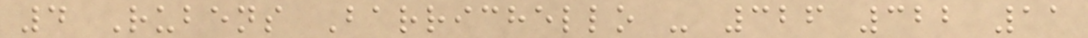4 Rubens Barrichello - 326 322 11
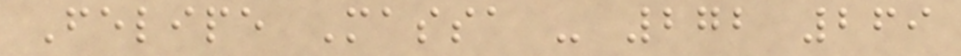Felipe Massa - 272 269
